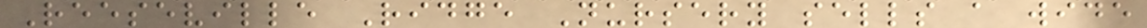Reeseville Ridge Nursery sells a wide
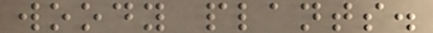woody plants.
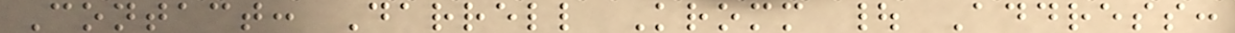Contact: Darrell Kromm | Address:
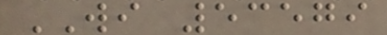WI 53579
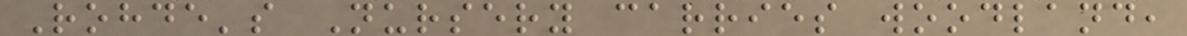Rohde's Nursery carries woodland,
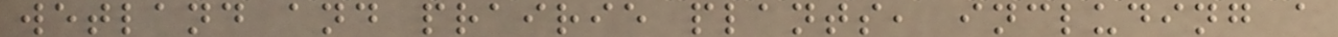wetland and prairie plants, including a
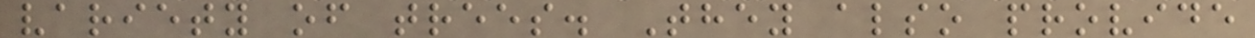variety of trees. They also provide
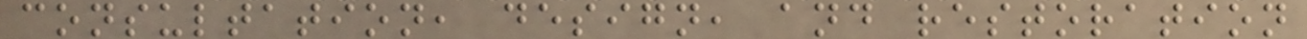consultation, design, and restoration
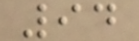94
